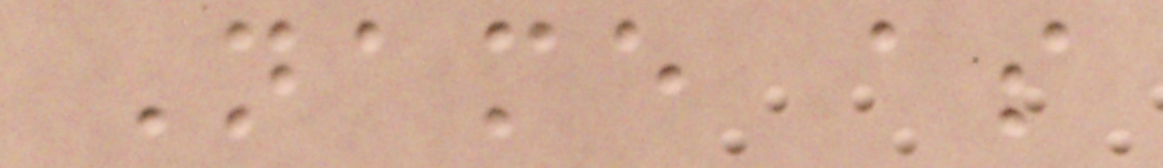Name as
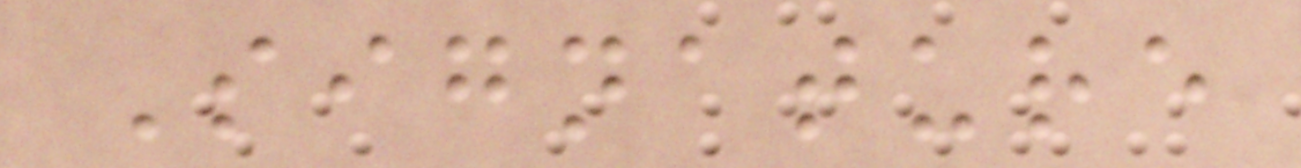Signature
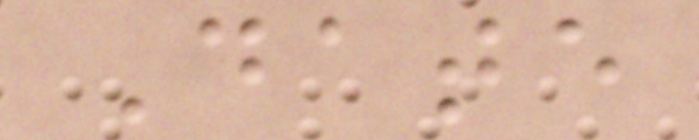Date
